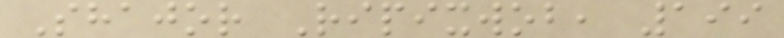Shajor Ripixwob, 199
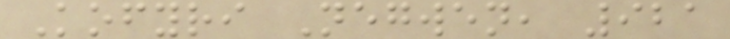Kofyri Negwen, 921
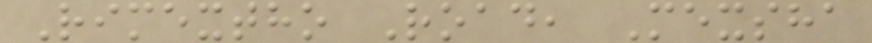Rimextho Road, Mexsha
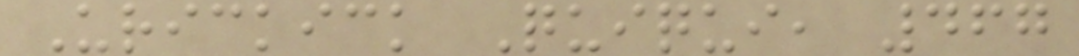Urickick Quiqui, 467
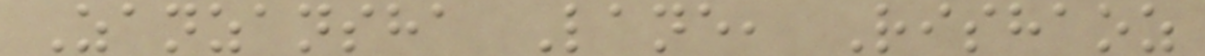Zanzansha Lane, Rishaoz
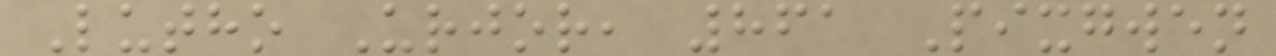Lutho Urjor, 861 Pixgwen
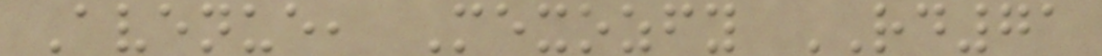Avenue, Mexozfy RD71
